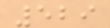529
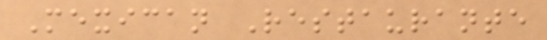Mexican Restaurante
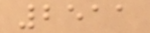2511
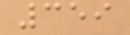359
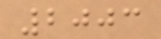2003
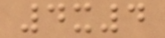4x4
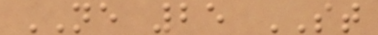NE 25 ST
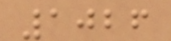1026
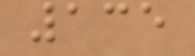135
